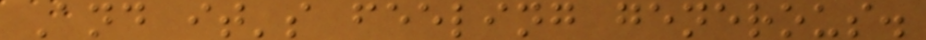And it's feeling generous.
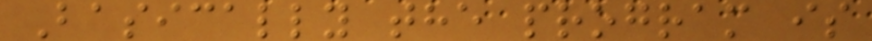Basically the program is
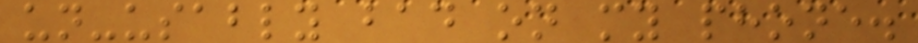un-usably bad on my phone.
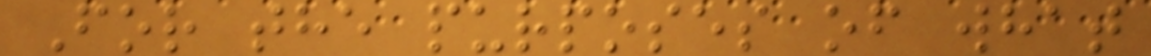For the purposes of what
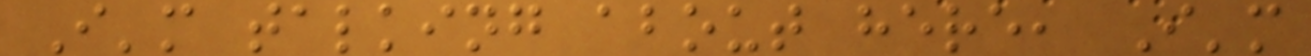I'm talking about here, I'm
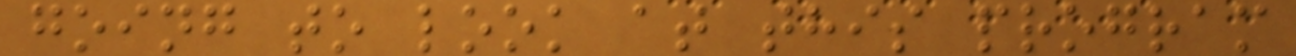going to look at this program
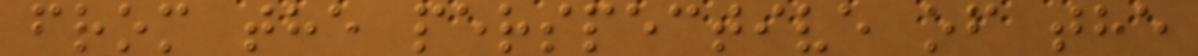from the perspective of the
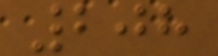208
